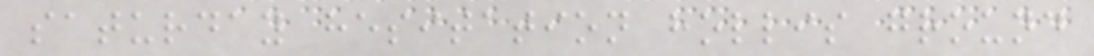saturday hesitation hollis ground
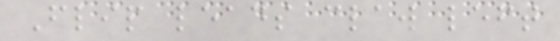Flip leads claw left
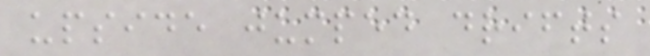upside jumped drifts
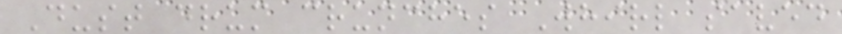Dust drum crunches Whirl saved
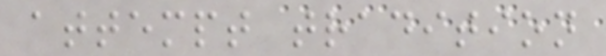attempt tradition
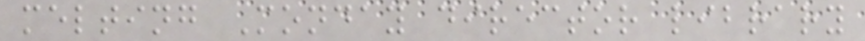melting Monday director library
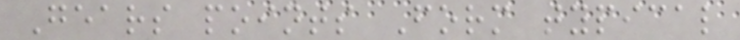Gears points Form typical
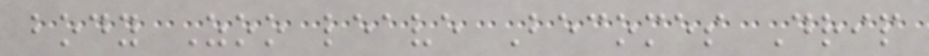body Zoo leave Becomes Drip
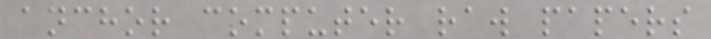anchor computer raw papers
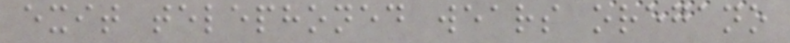exit telephoned wears oregano
